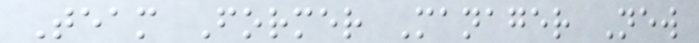Team Former Manager New
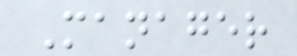Manager
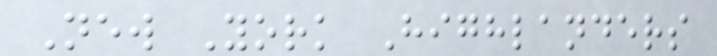New York Highlanders
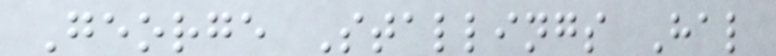George Stallings Hal
